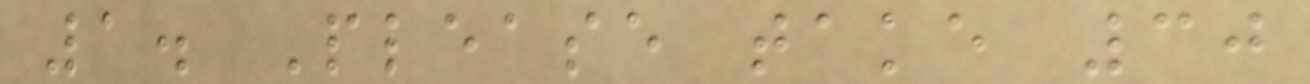1. Please take 30
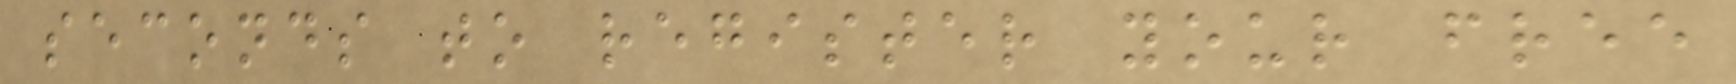seconds to register your free
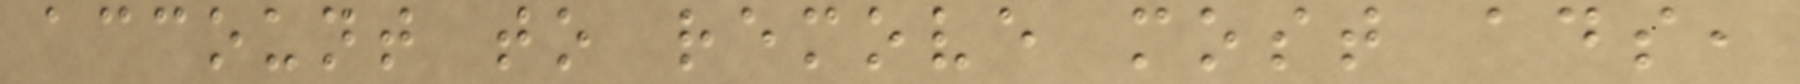account to remove most ads,
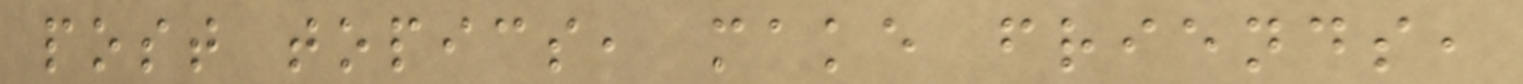post topics, make friends,
